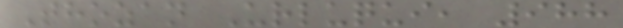Thozan Urluqui, 988
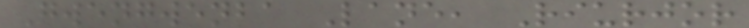Gwengwenba Lane, Riurjor
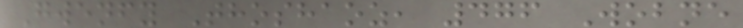Gwenfy Thoshaoz, 476 Wobne
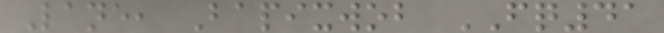Lane, Bapixwob FQ41
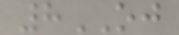8OJ
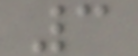3
